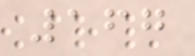167
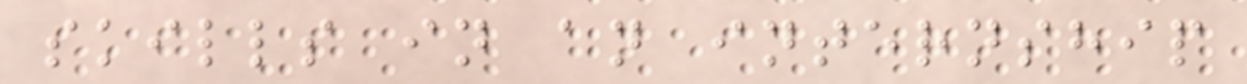skills in an internship
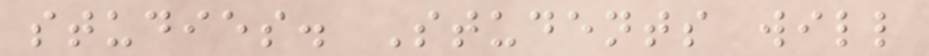studies. Students will
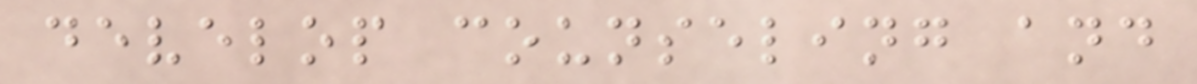develop counseling and
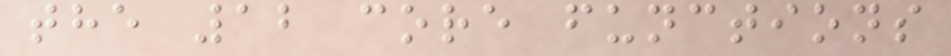the 12 core functions
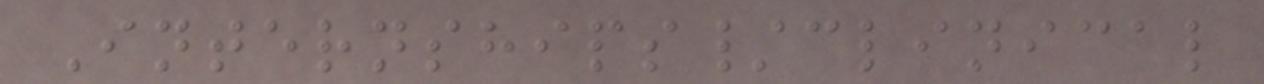Internships/clinical
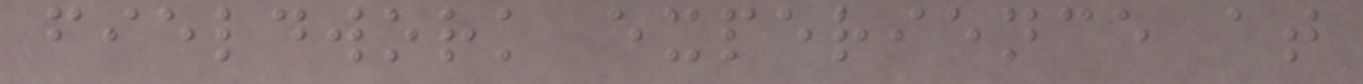fieldwork experience at
